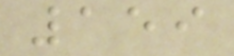159
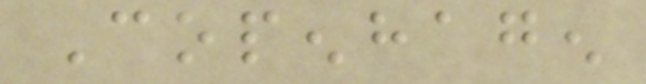Copenhagen
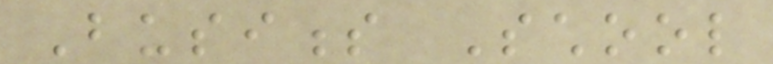Business School
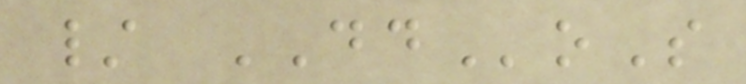/ DDoS
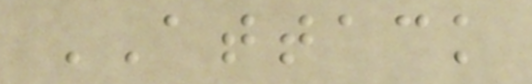ATTACK
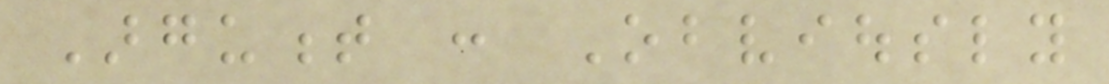Argument : Obviously
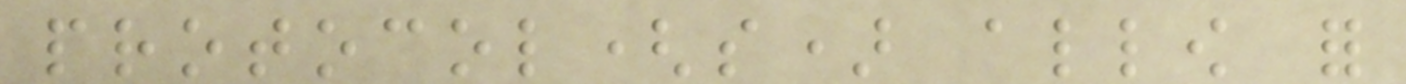protocol(s) allow for
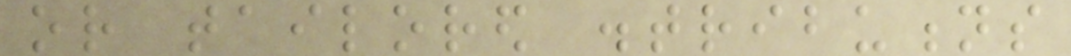or tailored distributions
